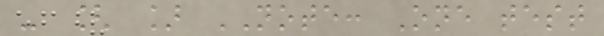- [ ] NOTE: One test
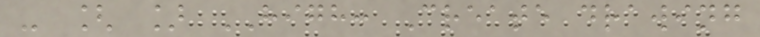- [ ] HIGH: Create drawing
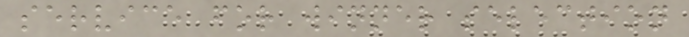service for winner selection
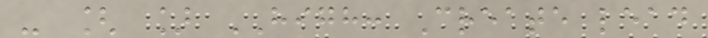- [ ] HIGH: Create lead
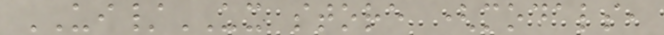UI/UX store (modals,
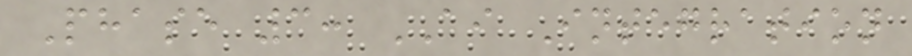Phase 3: AI Integration
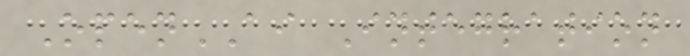OpenAI Integration
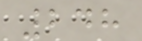248
